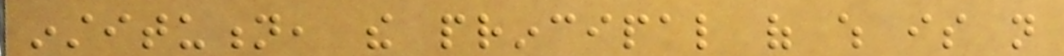institution, the principal of which is not
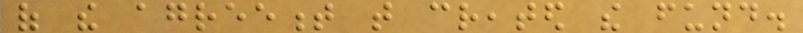of the agreement that created the fund.
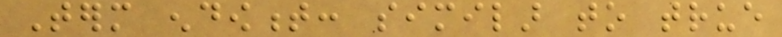Term endowment: similar to true
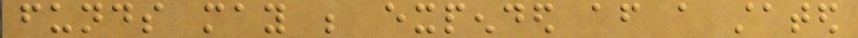funds may be expended after a stated
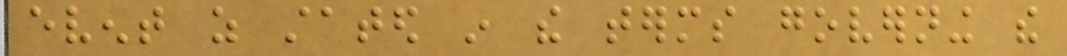event as stated in the terms governing the
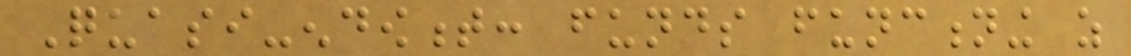Quasi-endowment: funds functioning as
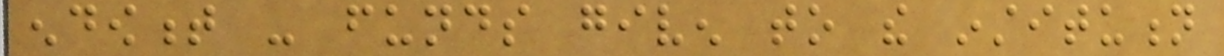endowment - funds given to the institution
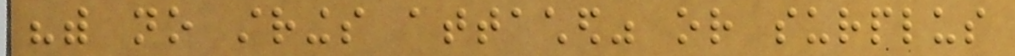"with no strings attached" or surplus
